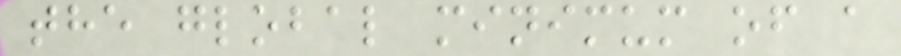the global minimum of a
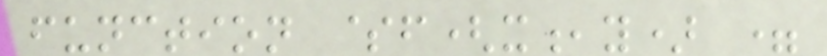function $f(x,y) =
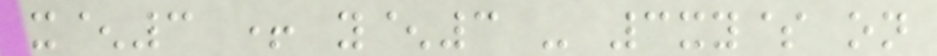x^3 + y^3 - 3xy$ on
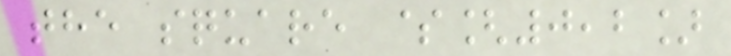the square $[0,2]
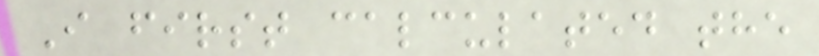I first calculated the
